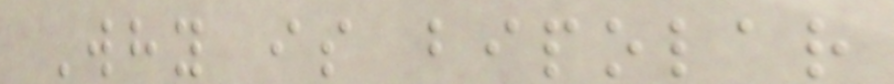Why is bipolar
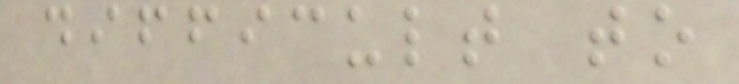difficult to
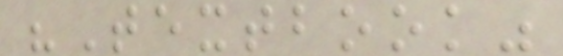"Textbook"
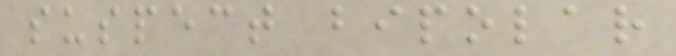suspect bipolar
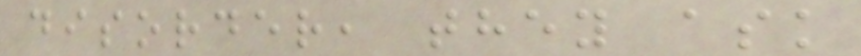disorder, they ask
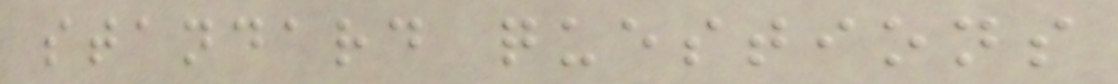standard questions
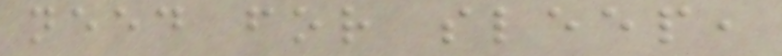need for sleep,
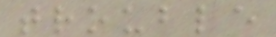trouble
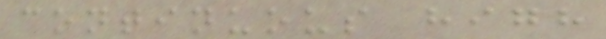continuous high
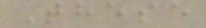These
